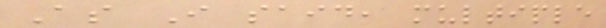As I said, multiple
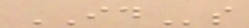IDs
